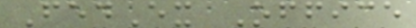FedEx Office
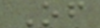Of
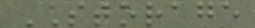STORAGE
